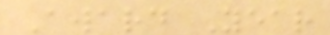Award Year
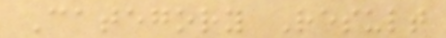Category Result
